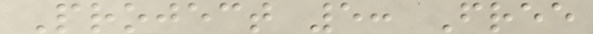Project 5: Free
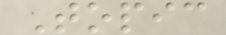Topic
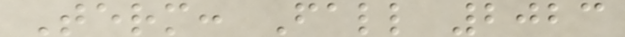Term: Fall 2023
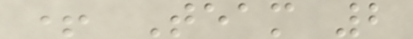+ Team 2
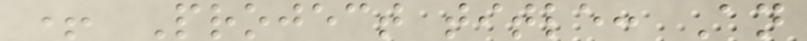+ Project title: An
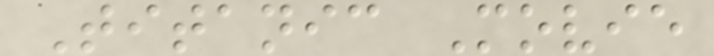Titanic Movie
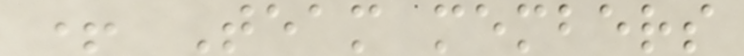+ Team members
